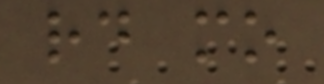rd mo
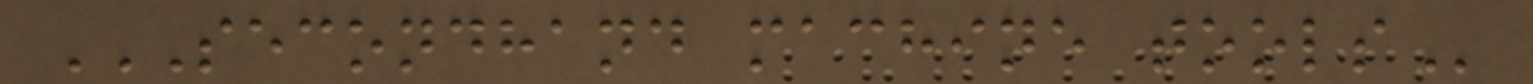SECONDHAND MACHINE TOOLS
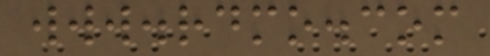www.rdmo.com
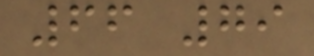66 79
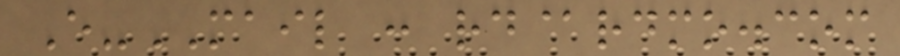E-MAIL : rd@rdmo.com
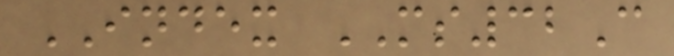INDEX MS32C
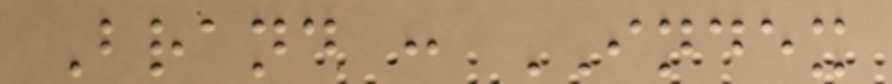Brand : INDEX
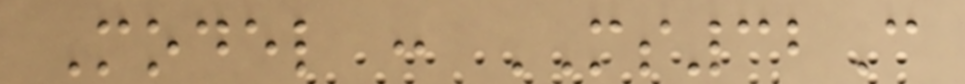Model : MS32C
